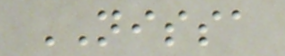NISSA
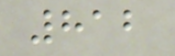812
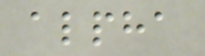alpha
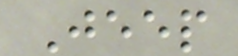Jeep
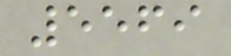5569
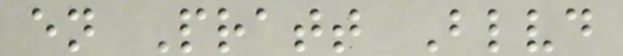en Pratt Blvd
